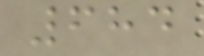684
